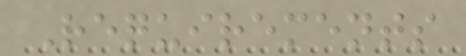Requirements
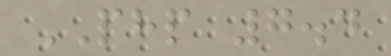PHP 7.4
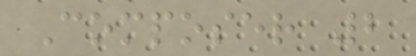Composer 2
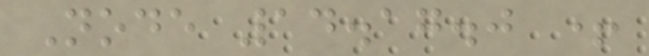Node 14.17.0 +
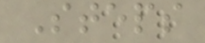Steps
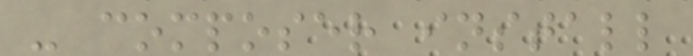- composer install
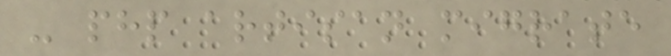- php artisan migrate
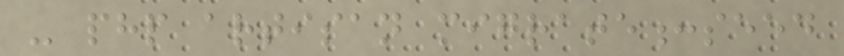- php artisan migrate:seed
